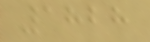1828
